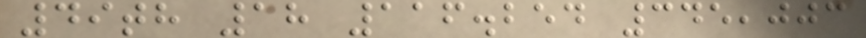49th 18 116.254 345,003
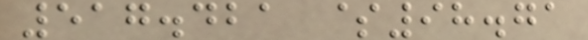517.421 $98.71
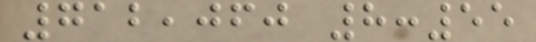712,060 8:55
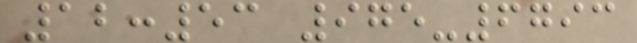12:53 975-6793
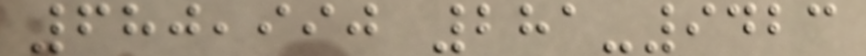680,990 281-9423
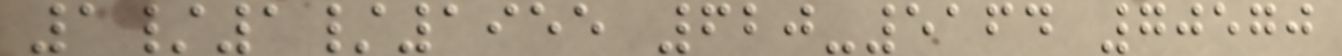1/1/1955 620-5164 70570
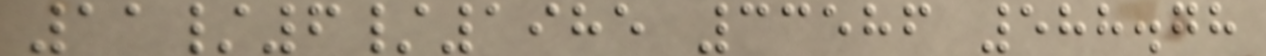11/6/1985 33586 588.78
